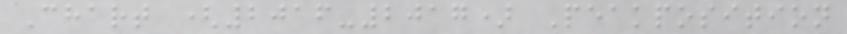Chart (2016-2017) Peakposition
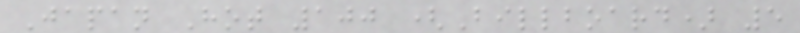Japan Hot 100 (Billboard) 5
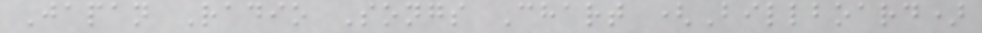Japan Radio Songs Chart (Billboard)
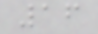16
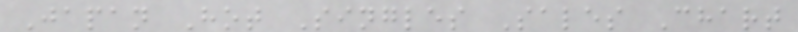Japan Hot Singles Sales Chart
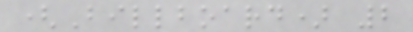(Billboard) 2
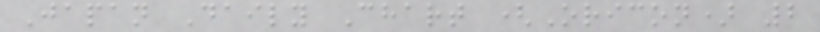Japan Daily Chart (Oricon) 2
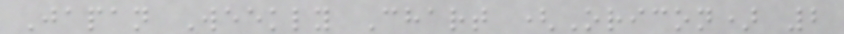Japan Weekly Chart (Oricon) 2
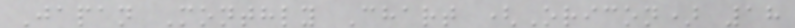Japan Monthly Chart (Oricon) 18
